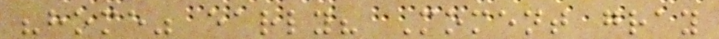"home" early? Moment gray
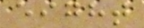eight
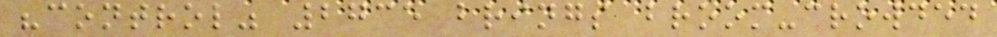"control" 2735 brings broom-crowded
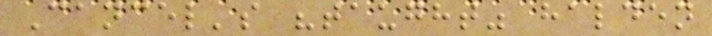Cancel's "taught" halden
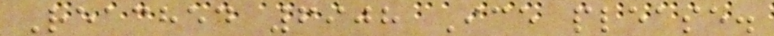Reached 6908 Ice please.
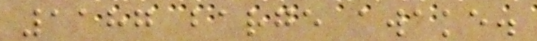1187 barge awake.
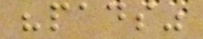"pads"
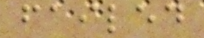failed
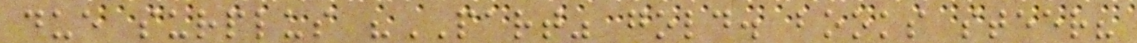due surplus "PART" gold. books steer?
